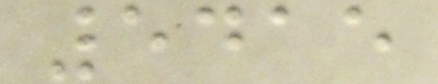5415
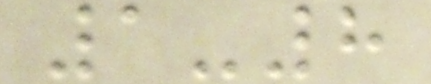1-8
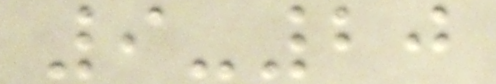9-20
